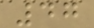47
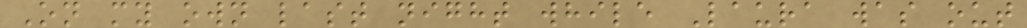On my own last night while Laura was out
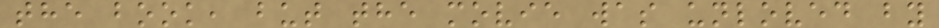the book, but the movie was unloved by
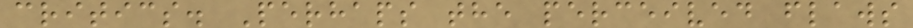critics. Perhaps the perceived flaws
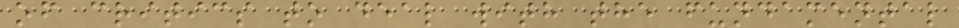of critics to deal with the fundamental
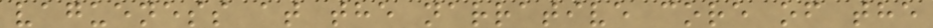vagueness at the narrative core of the
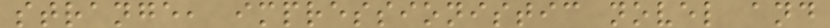strange, impressionistic novel and
